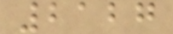2127
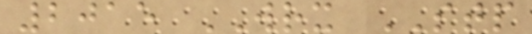2015 WRX STP
